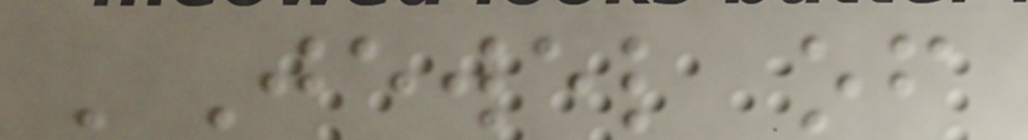'Jewel of
